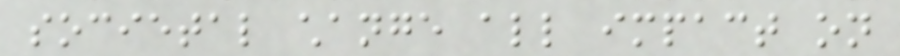societal change all impact on
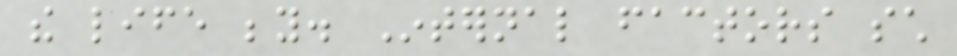the life beyond. Internal factors such
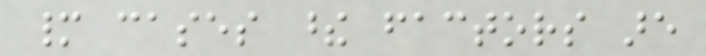many cases these factors are
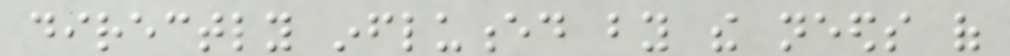directly influenced by the needs of
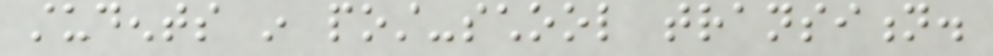students in post-school transition.
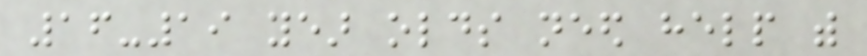16-19 year olds need help with
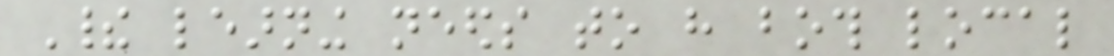Their learning needs to have both local
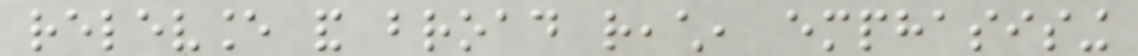relevance and broad reach, emphasising
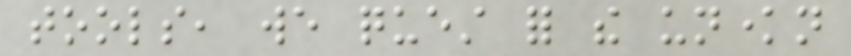tools, we quest for the unknown
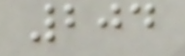204
